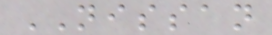NISSAN
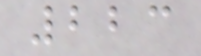223
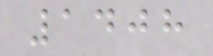1408
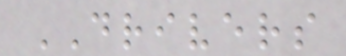DRIVERS
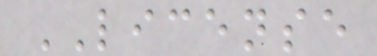LICENSE
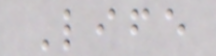Life
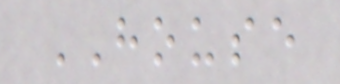HOUSE
